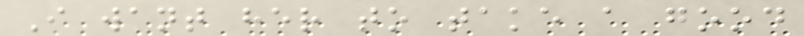I want her to take a good
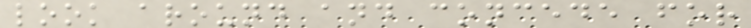look around and concede for
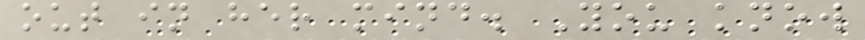out in her mind. You know
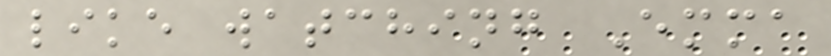like watching Emma
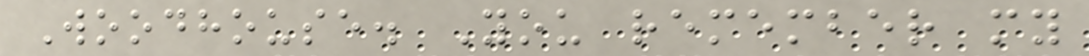Woodhouse. You remember my
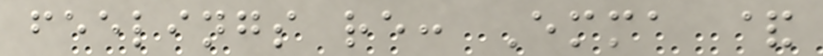feelings re: Emma &
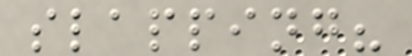slapping?
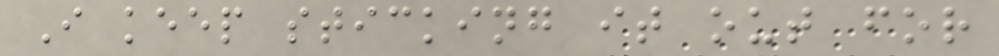I keep sticking it out for
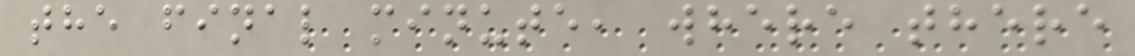the final minute, where there
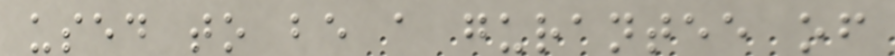used to be a gurantee of
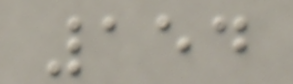154
